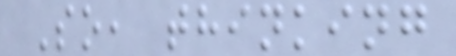So, thinking
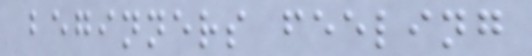beginners feeling
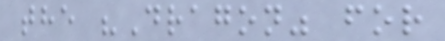the "Dragon" for
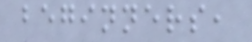beginners,
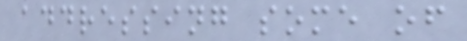addressing some of
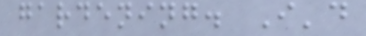gardening. I'd
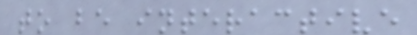to be interactive
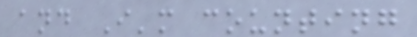and I'm counting
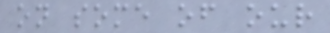on some of our
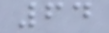64
